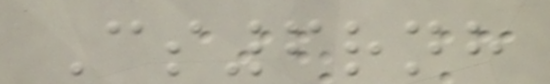Cs6rnh
